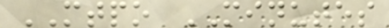MTPO MINUTES
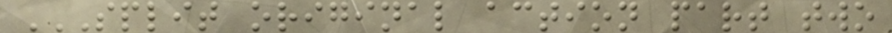SPLIT ORIGINAL ACTION PART TWO
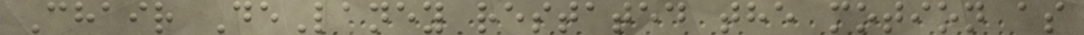Chair DeLaney restated the motion as
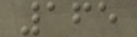165
